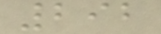292
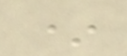*
